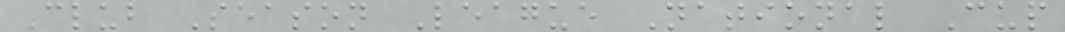Club Season League National Cup
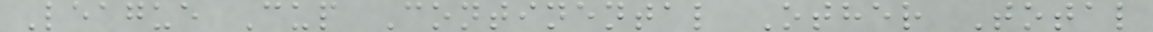League Cup Continental Other Total
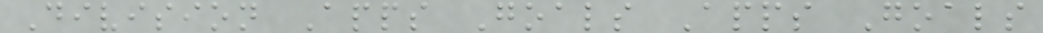Division Apps Goals Apps Goals
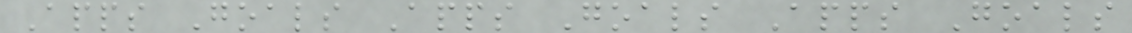Apps Goals Apps Goals Apps Goals
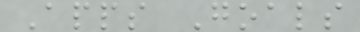Apps Goals
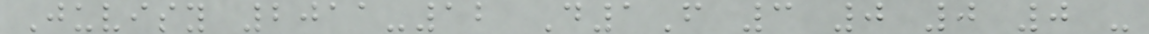Juvisy 2011-12 D1F 3 0 0 0 -
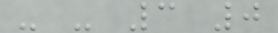- - 3 0
